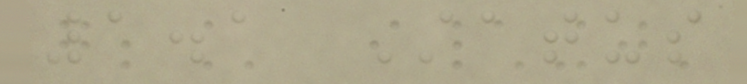1.1 Status
